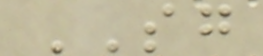SG
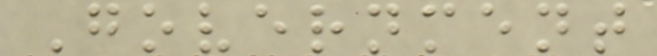Government
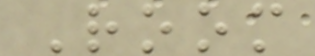Room
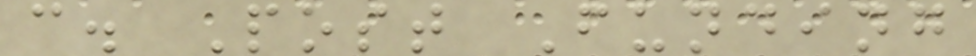c. Post Funding
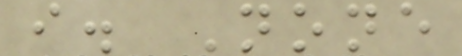i. None
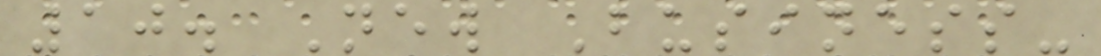10. New Business-
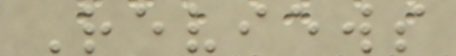Reviews
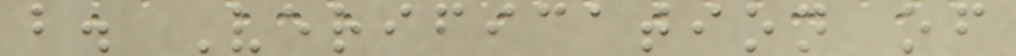b. Verification of
